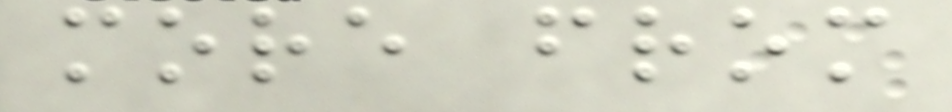more from
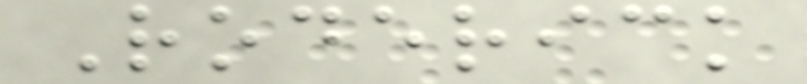Roderick
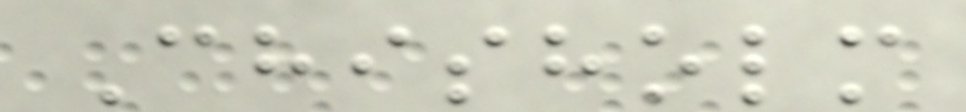Chisholm
